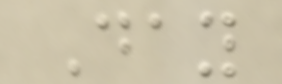Day
